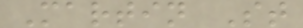Martin St
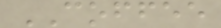COFFEE
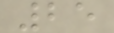25
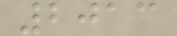2013
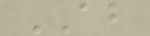AB
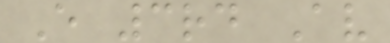E 3rd Av
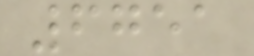6751
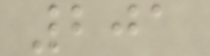201
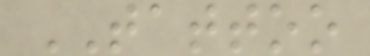TATTOO
